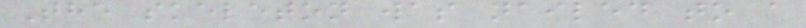The skeleton was nailed to a
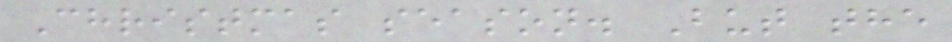Christmas season. But the
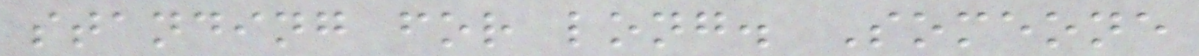standing for long. Someone
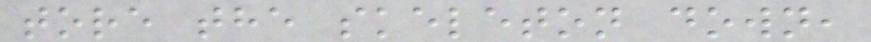tore the skeleton down,
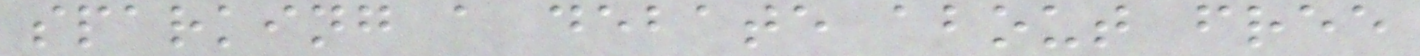sparking a debate about free
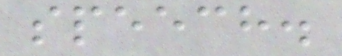speech.
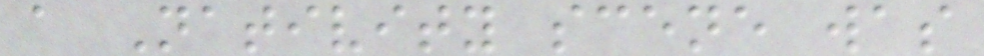a Nativity scene was
